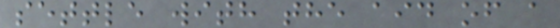settle with the aid of a
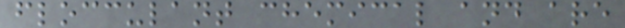flocculant chemical and are
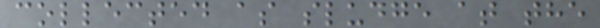collected as sludge at the
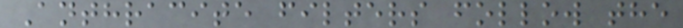Anthracite filters follow the
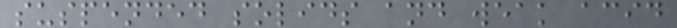suspended solids and weak acid
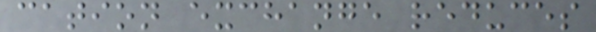cation exchange reduces
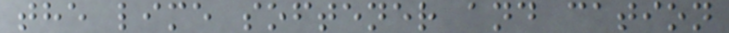the lime softener and cation
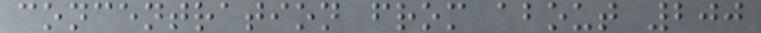concentration from about 200
